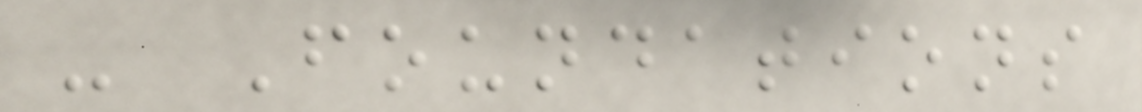- Foundations
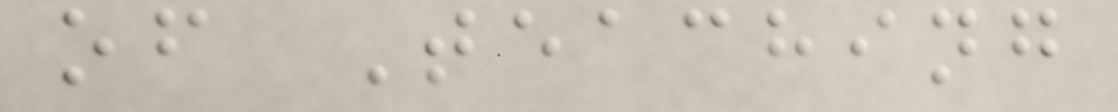of Teaching
